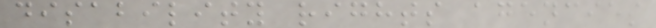disability rights agencies
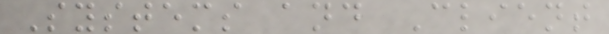Systems and Client
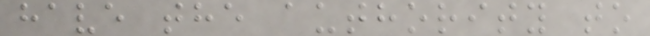have the authority to
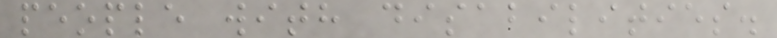people with disabilities.
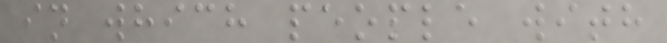in which people with
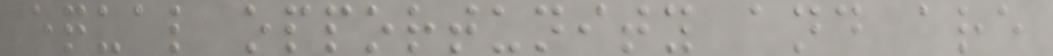equal opportunity and are
